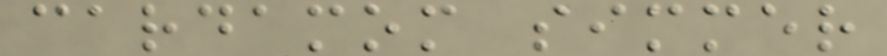cardamom simmer
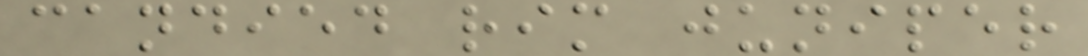candied rim juniper
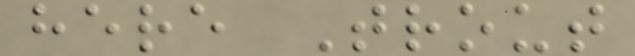here Trout
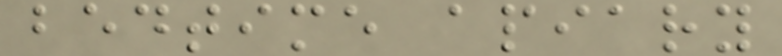bedtime apiary
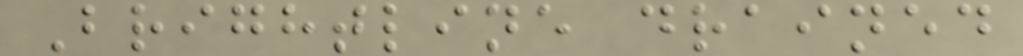Brightline drained
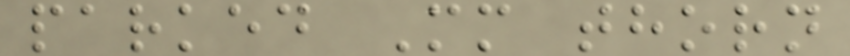parked Mm thorn
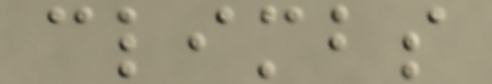climbs
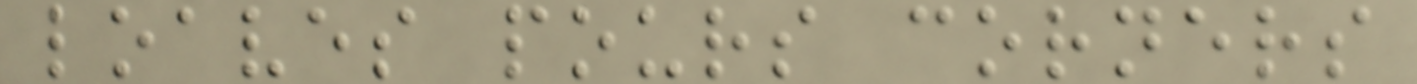loaves pours corners
